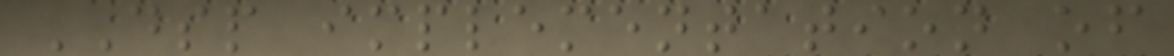DSP implementation of
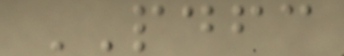PDFC
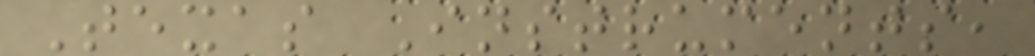Texas Instruments,
